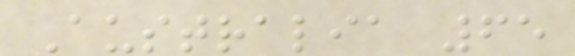Australia 65
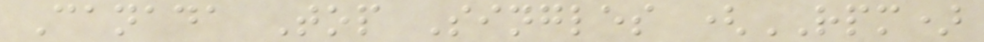Canada Top Singles (RPM)
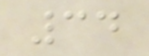34
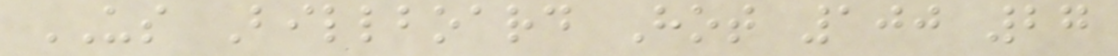US Billboard Hot 100 27
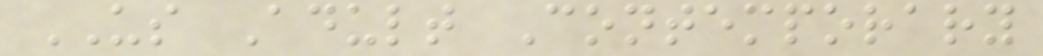US Adult Contemporary
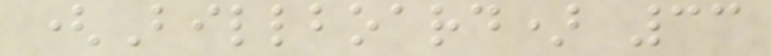(Billboard) 33
